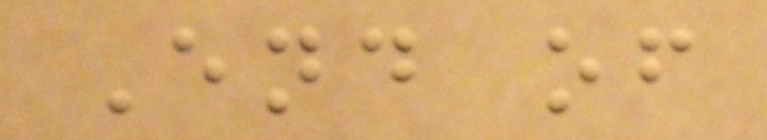End of
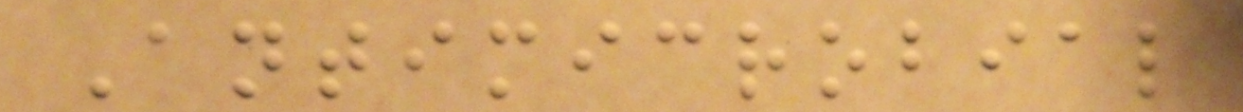Antimicrobial
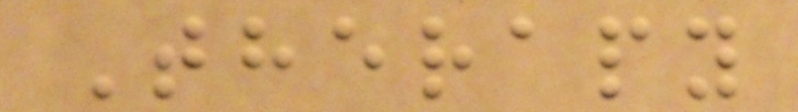Therapy
